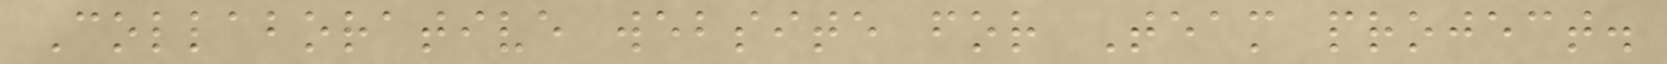Collaborative website for Team project.
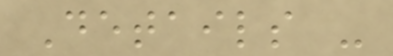Details -
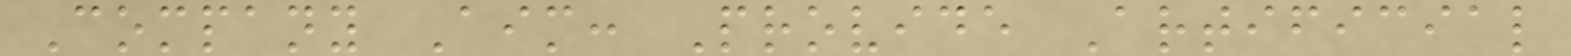Company Aim: Provide Artificial
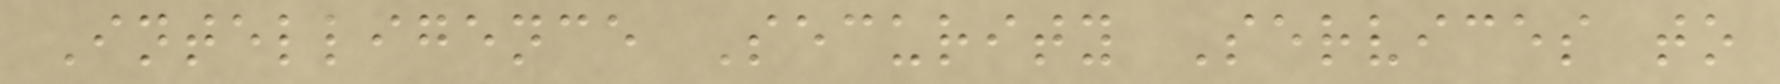Intelligence Security Services to
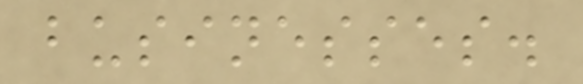businesses.
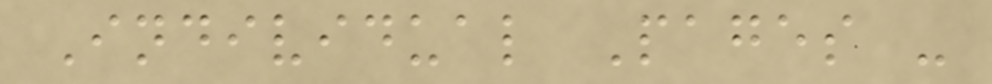Individual Pages -
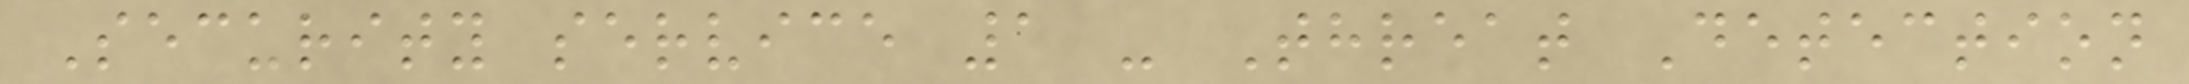Security service 1 - Threat Detection
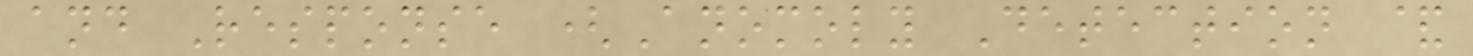and Response (Anomoly Detection &
